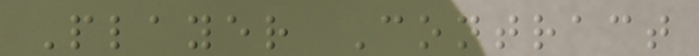Player Contract
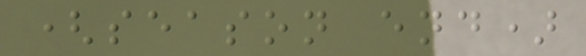(season end)
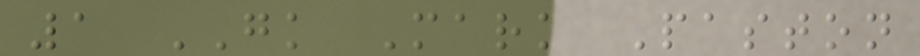1 GK Mark Paston
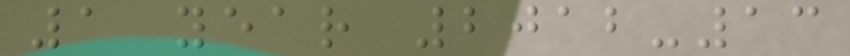1 year 2012-13
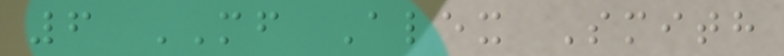6 MF Alex Smith
